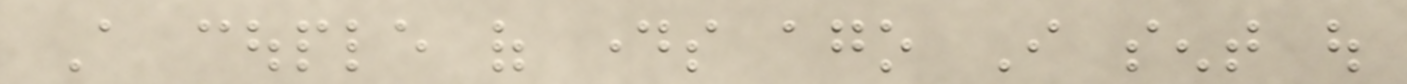A couple of days ago I sent out
